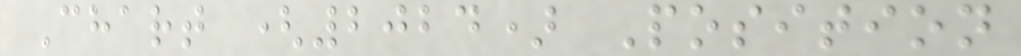Chart (2024) Position
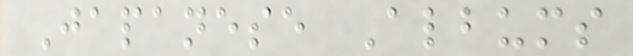Japanese Albums
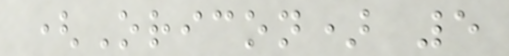(Oricon) 5
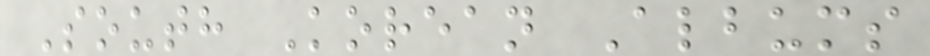South Korean Albums
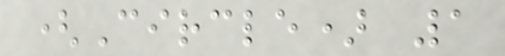(Circle) 1
